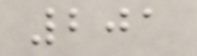201
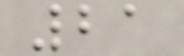21
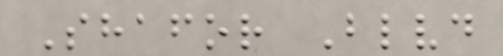Shafor Blvd
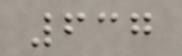637
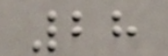28
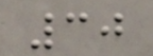30
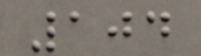104
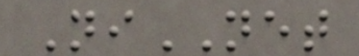NiNET
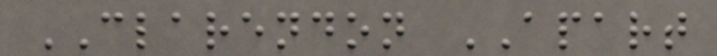CLARENDON APART
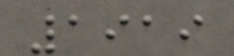1919
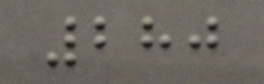280
